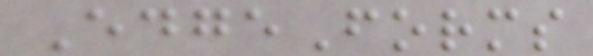EdgeForms
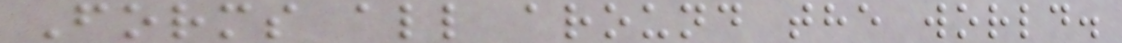Forms all around the world.
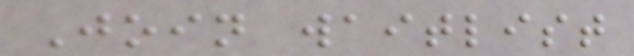Join waitlist
